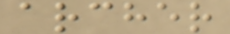archer
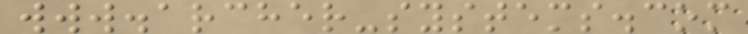www.archer-systems.com
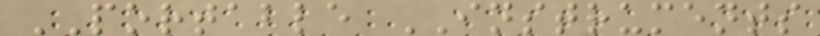PORTABLE INSTRUMENTS
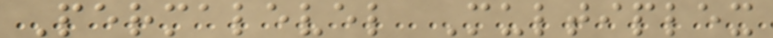Permalevel Multiplex
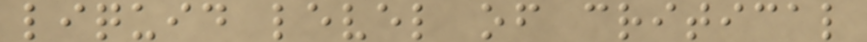liquid level of critical
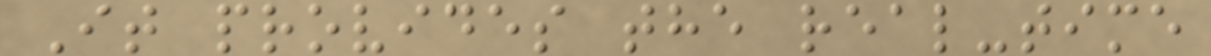It provides the real-time
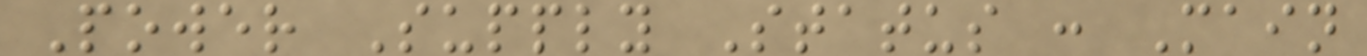Power Supply Status : Main
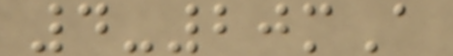4-20mA
